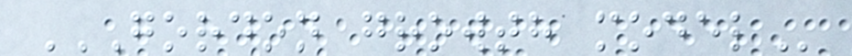GORDON GROWTH MODEL
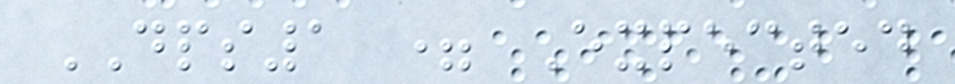DPS1 = Expected
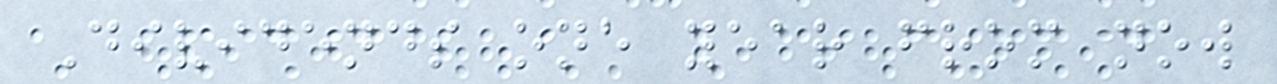Dividends one year from now
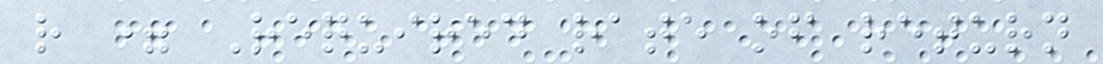r = Required rate of return
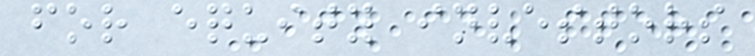for equity investors
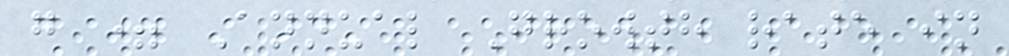g = Annual Growth rate in
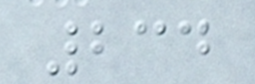234
